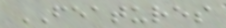FEATURES
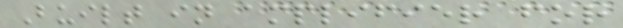Built in amplifier for
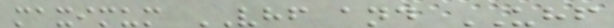maximum VHF and UHF
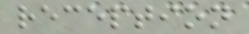reception
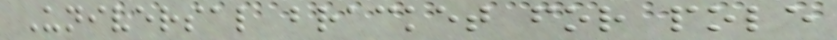Universal bracket for pole
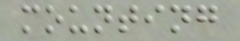mounting
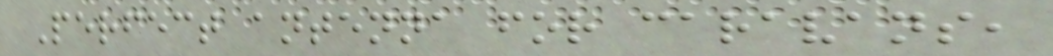Perfect antenna for caravans,
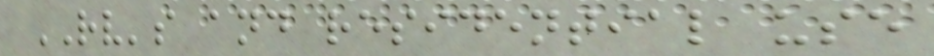RV's and residential use
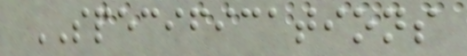SPECIFICATIONS
